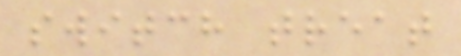switch treat
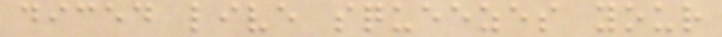diced live squeezes your
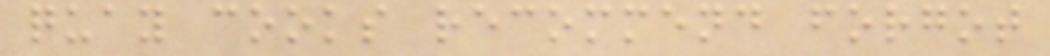quay cooks recommend forgot
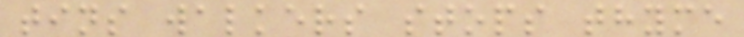tins walkers stops thyme
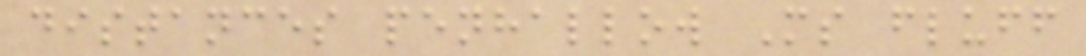distances penhallow Ms fluff
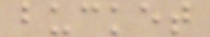bucket
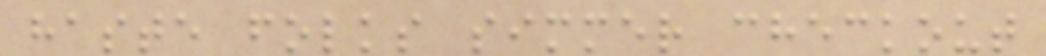haste folks simmer checkout
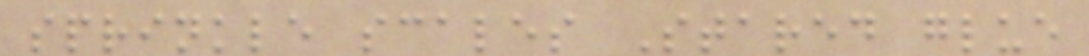sprinkle scales Stared glue
